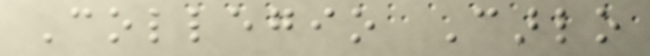Collegio Carlo
